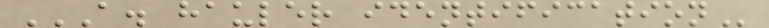A. HAULER IDENTIFICATION
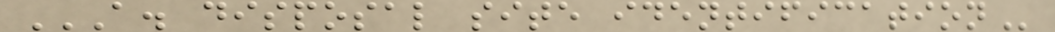A. DISPOSAL SITE IDENTIFICATION
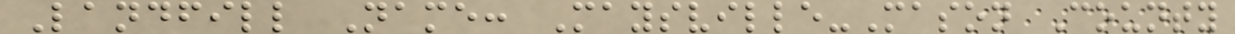Landfill Name: Maysville-Mason County
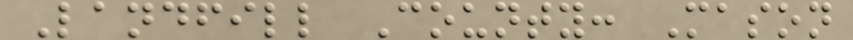Landfill County: Mason
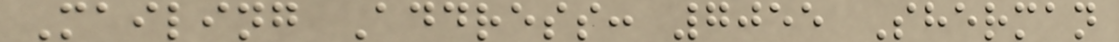Mailing Address: 7055 Sherman
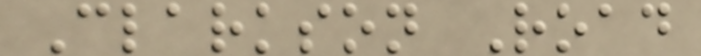Clarkson Road
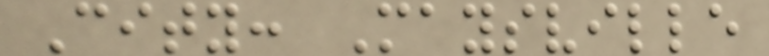City: Maysville
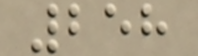258
